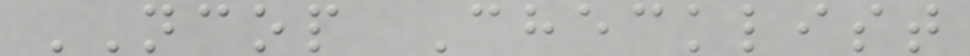NCOP Checklist
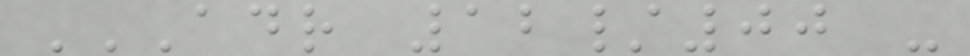ADR 12/00 -
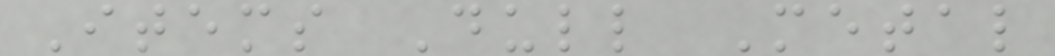Items Dull Metal
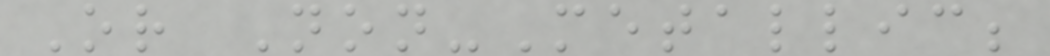Or Non-Metallic;
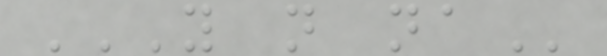Y N NA
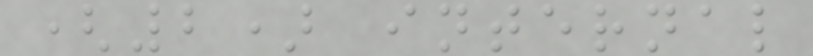(2) internal
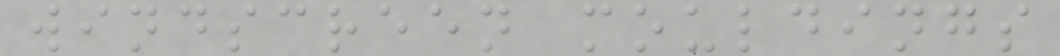windscreen mouldings
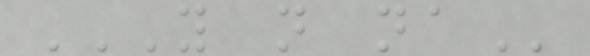Y N NA
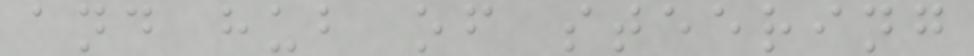and hub of steering
